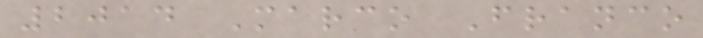2014 Marco Franco
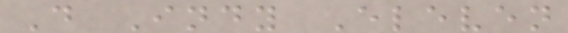D Indy Eleven
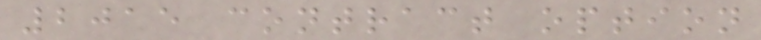2015 contract option
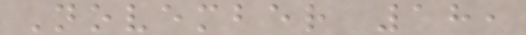November 18,
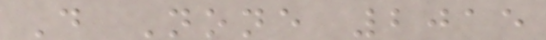D None 2015
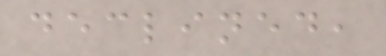declined,
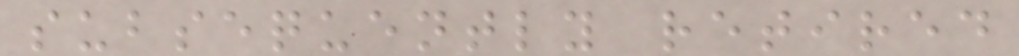subsequently retired
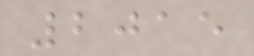2015
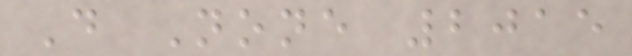D None 2015
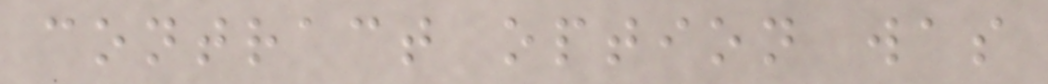contract option was
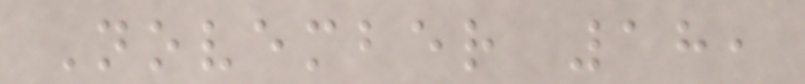November 18,
